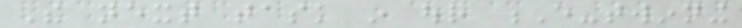The next task in our E-twinning
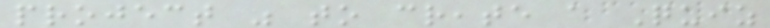project was to create a Quiz
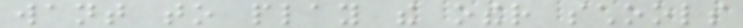want to play the other schools
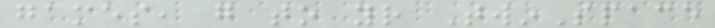games, go to your TwinSpace
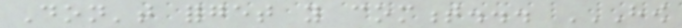Don't forget you comment... HOW
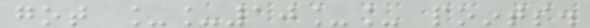got __10__ points.
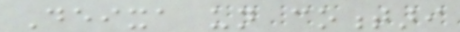Deixa un comentari
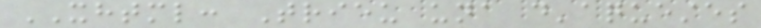XHTML: Trieu una d'aquestes
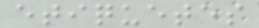etiquetes
